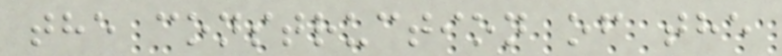the construction of the
